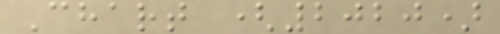Chart (2020)
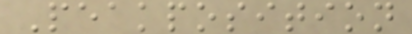Peakposition
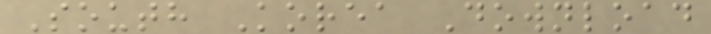South Korea Download
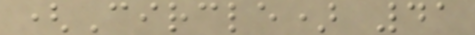(Circle) 41
